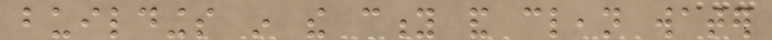buildings in the city and clean water
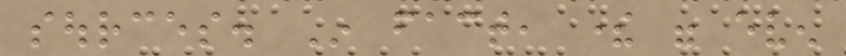sources. In fact, there were even
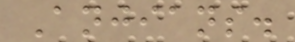Anjians.
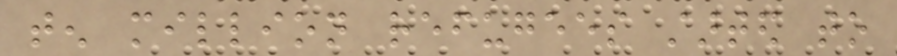ten million refugees started to
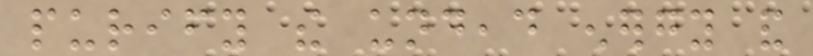purify the undead energy and
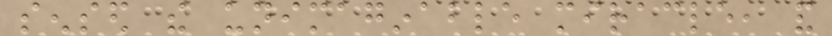sensed the unimaginable miracle, and
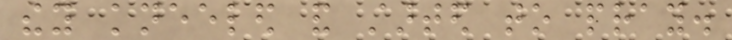they kneeled and started to pray.
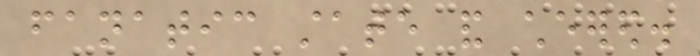fanatic state and cheered.
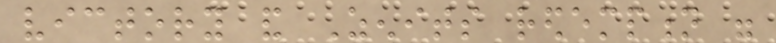victory and Zenits redemption were
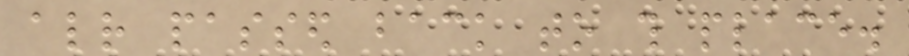already passed back to this place.
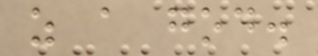as a god.
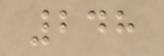248
